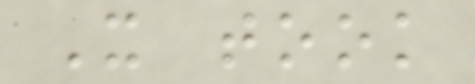It took
